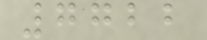7722
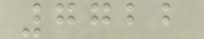7722
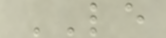LE
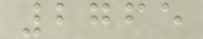2765
